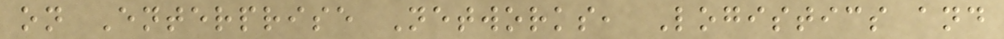on Enterprise Networks, Logistics and
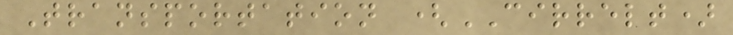Transportation (CIRRELT)
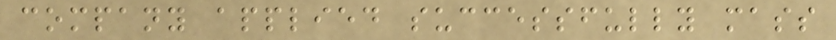company applied successfully mass
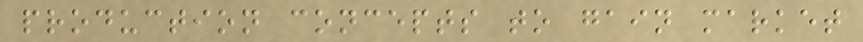production concepts to gain market
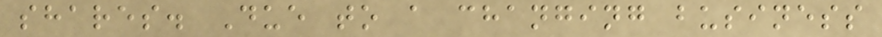shares. Due to a changing business
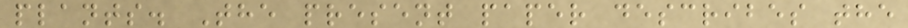plants. The present paper describes the
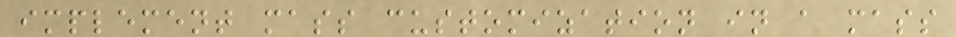implement mass customization in a mass
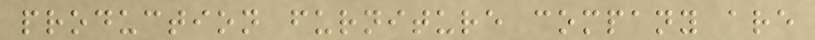production furniture company are
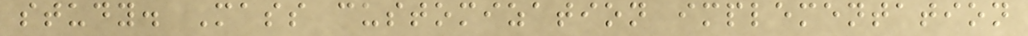study. Mass customization implementation
